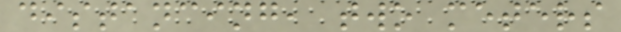distancing, two meters
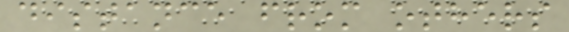distance from others
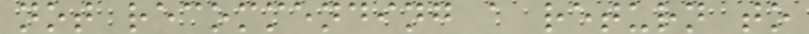not recommending a return to
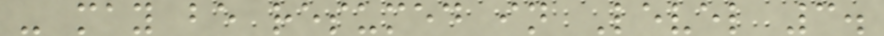- may be resumed in Level 3.
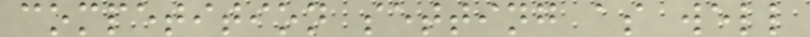competition setting as well
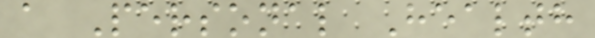a Personal Health
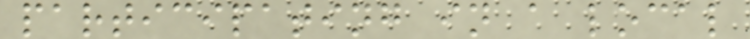participating in a local
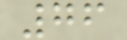76
